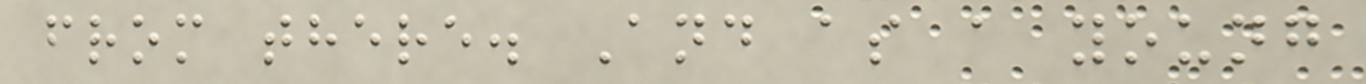from there. And as a young
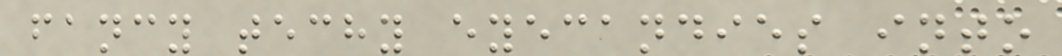fancy techy eyecandies into
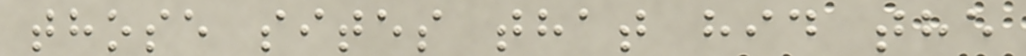those sites that hid the
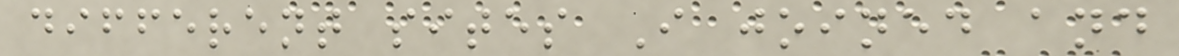different sites I joined and
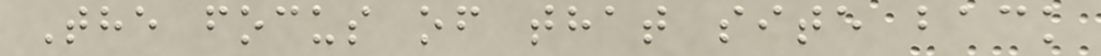The focus of that site back
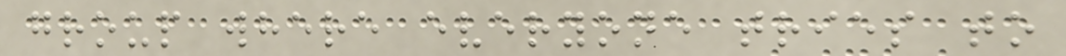group where everyone tries to
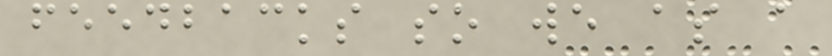feedbacks so we as a
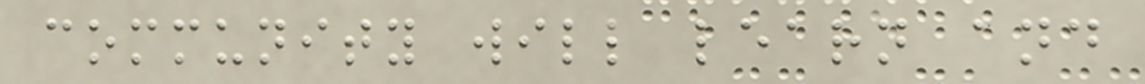community will learn and
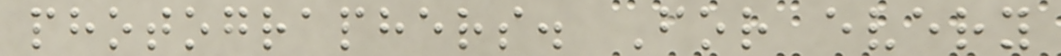photographers. For every
